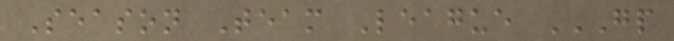Season Team League GP
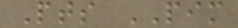Pts PIM
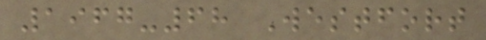1967-68 Westfort
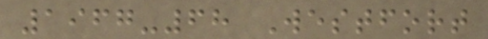1967-68 Westfort
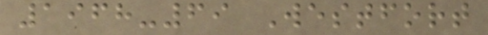1968-69 Westfort
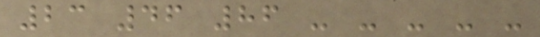23 46 86 - - - - -
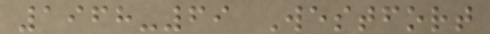1968-69 Westfort
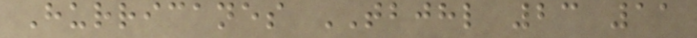Hurricanes TBJHL 23 11
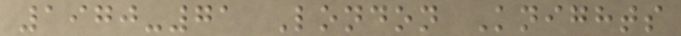1970-71 London Knights
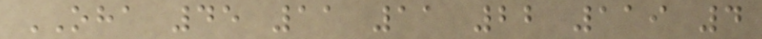OHA 45 11 11 22 119 4
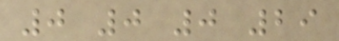0 0 0 29
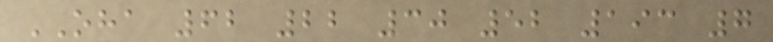OHA 62 22 30 52 193 7
